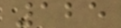125
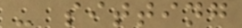- sitting
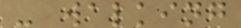- walking
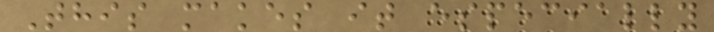This makes it especially
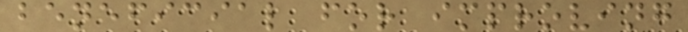beneficial for improving
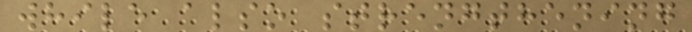while also strengthening
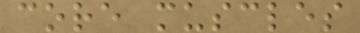core muscles
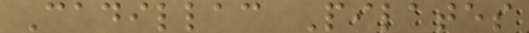Cadillac Pilates
